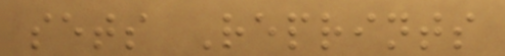sets Reprints
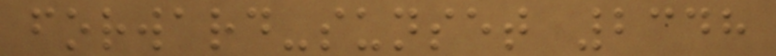forward-sunset 2348
